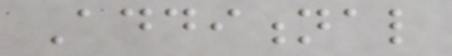Additional
